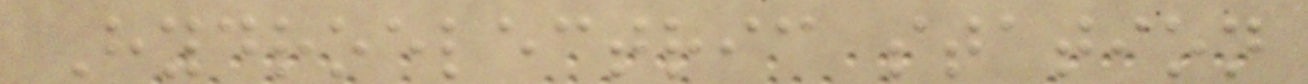Hydroelectric station
